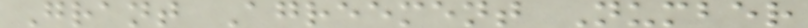Grant Agreement Number
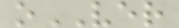oVER
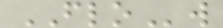FLOw
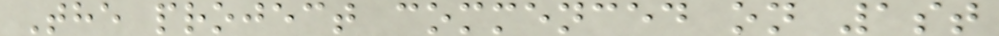The project commenced on 1st
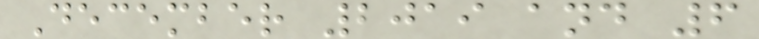December 2019 and 6
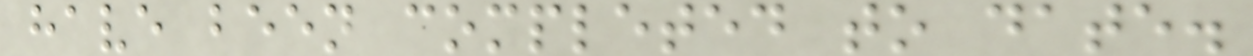have been completed to date.
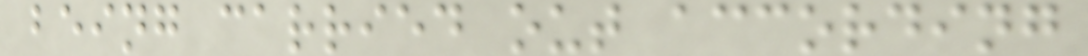being carried out according
